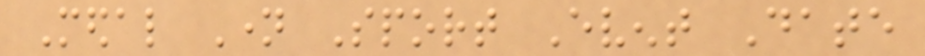Medal Name Sport Event Date
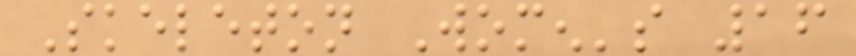Skeleton Women's 16
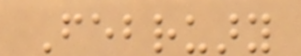February
